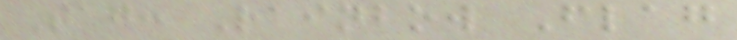Tag: Rainbow Flag
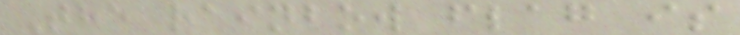The rainbow flag is
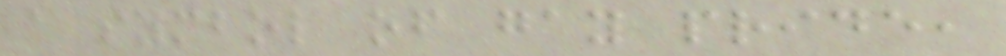a symbol of gay pride,
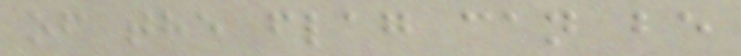of the flag can be
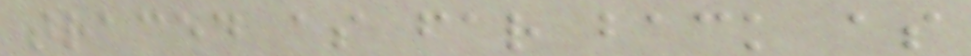traced as far back as
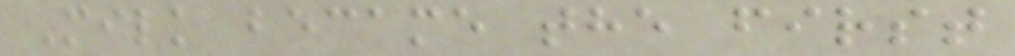Milk became the first
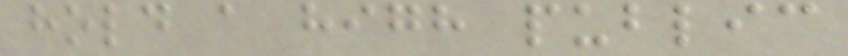hold a high public
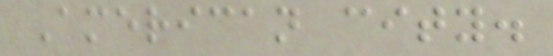American city.
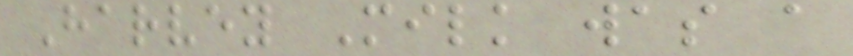Harvey Milk was a
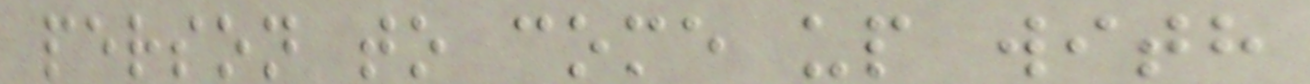person to come up with
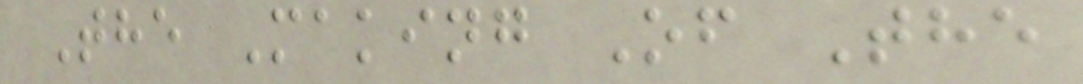The Making Of The
